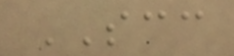SCC
